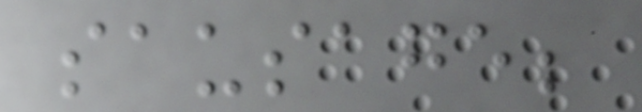sausage;
